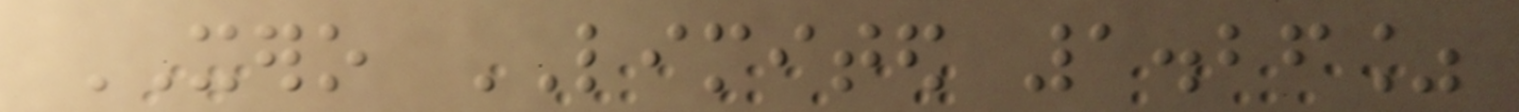XERO LIMITED 1.26%
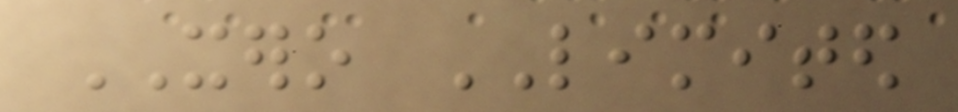XERO LIMITED
